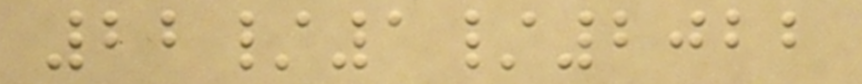22/1/2022
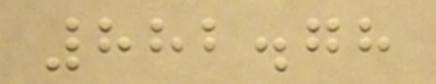882.78
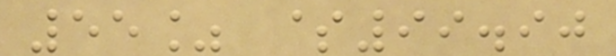55% $99.90
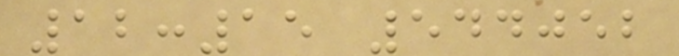12:15 544052
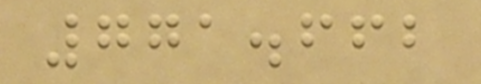771.662
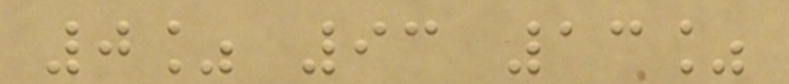0% 93 13%
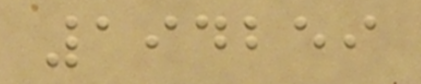194259
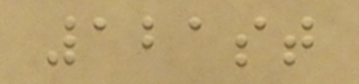121st
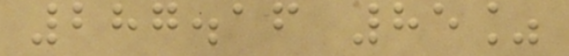287.16 85%
